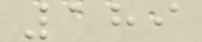189
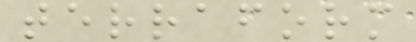terraform
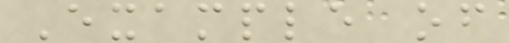Example of
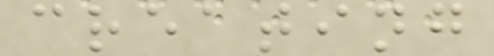creating
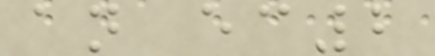an ec2
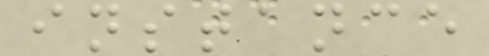instance
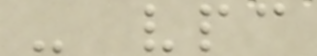- vpc
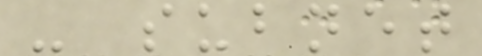- subnet
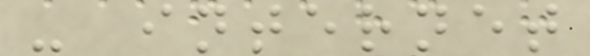- internet
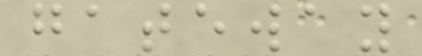gateway
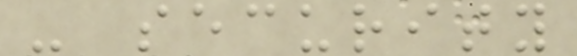- security
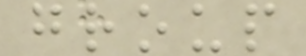group
